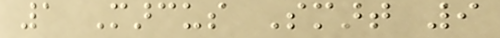1 Marcus Smart 9
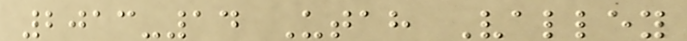2013-14 Utah Valley
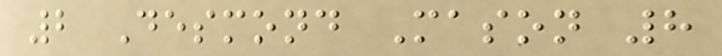2 Desmond Mason 8
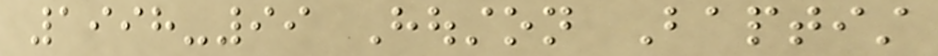1998-99 Houston Baptist
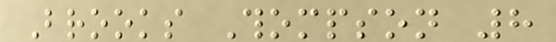Brooks Thompson 8
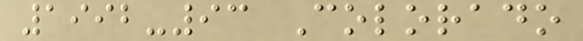1992-93 Colorado
